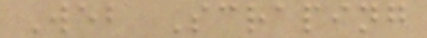Web Scraping
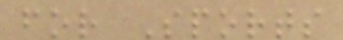for Sports
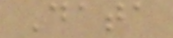Data
